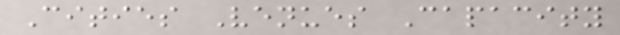Cities Venues Capacity
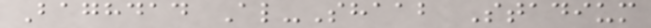Baghdad Al-Shaab Stadium
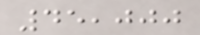45,000
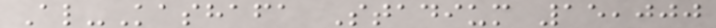Al-Kashafa Stadium 15,000
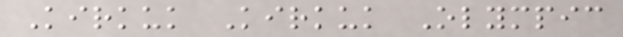Kirkuk Kirkuk Olympic
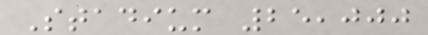Stadium 25,000
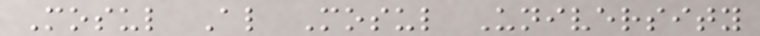Mosul Al Mosul University
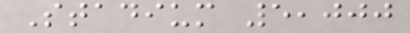Stadium 5,000
